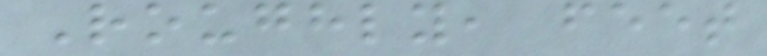Roughly, feet
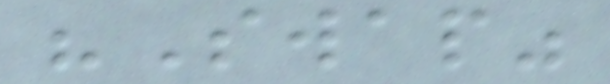"Swap"
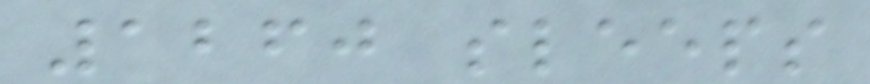1260 sleeps
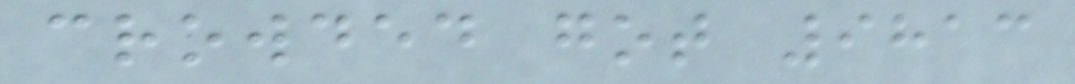crowded got 9813
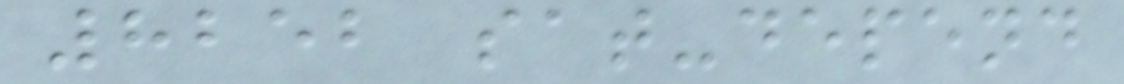8252 sat-depend
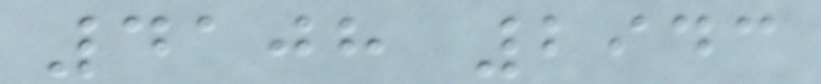4108 2943
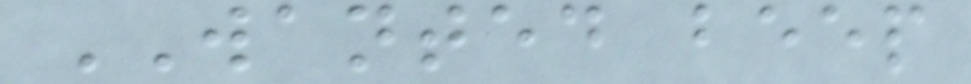WANTED beep
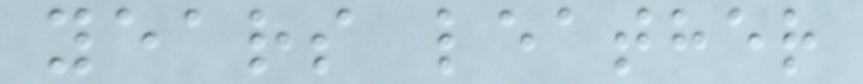years leather
